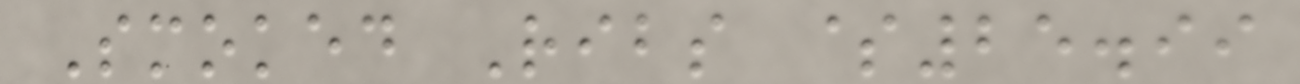Smoked Ribs $25.99
